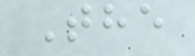The
